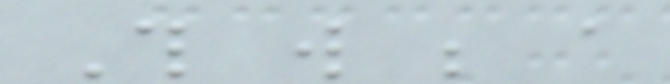This will be a
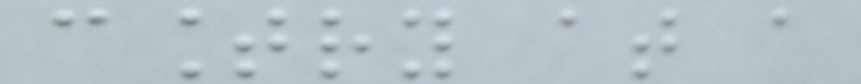country at a
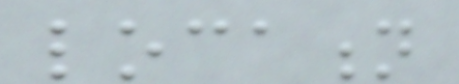location
